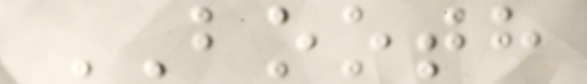BOOTH
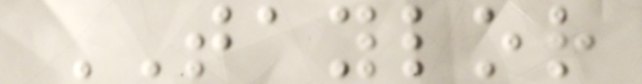TAYLOR
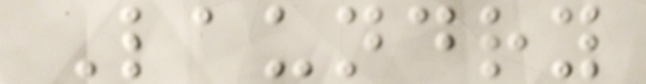Laundry
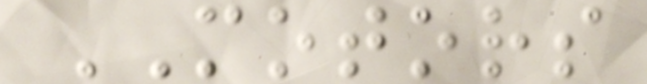MOTORS
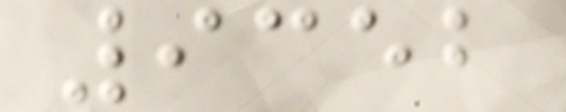9352
